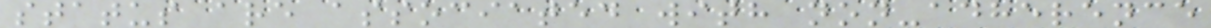status are associated with non-adherence
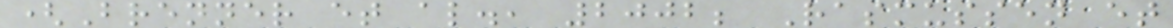(Brenner et al., 2002; Rasmussen et
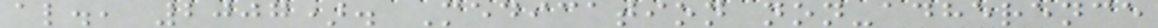al., 2007). Medication non-adherence
